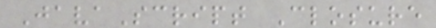JavaScript Closure
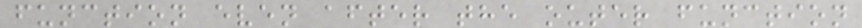function even after the outer function
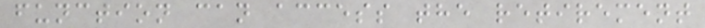function can access the retirement
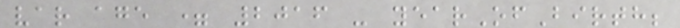var age = 2016 - yearOfBirth;
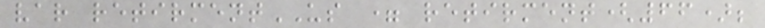var retirmentUS = retirment(66);
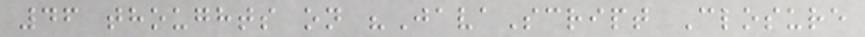46 thoughts on "JavaScript Closure
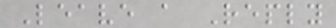Leave a Reply
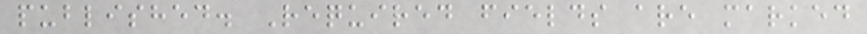published. Required fields are marked
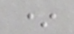*
